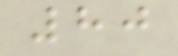80
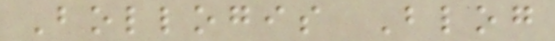Bollogis Blog
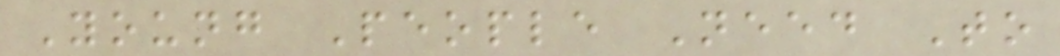Young People Need To
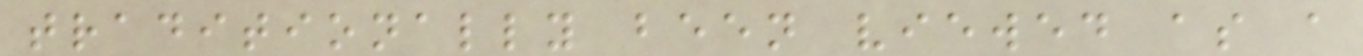traditionally been viewed as a
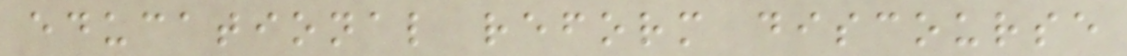educational reform discourse
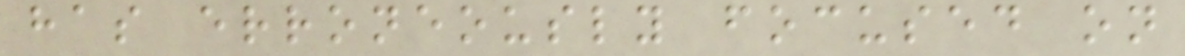has erroneously focused on
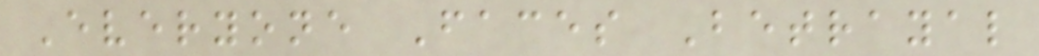Everyone Faces Betrayal
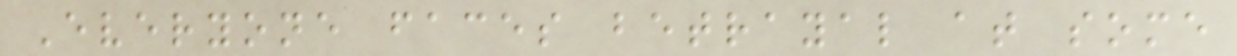Everyone faces betrayal at some
